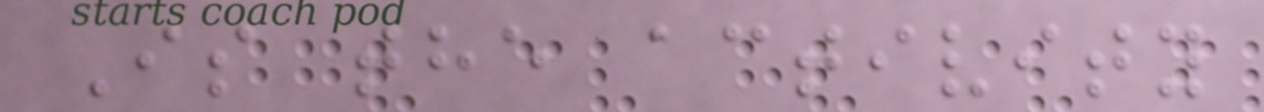Is the activity
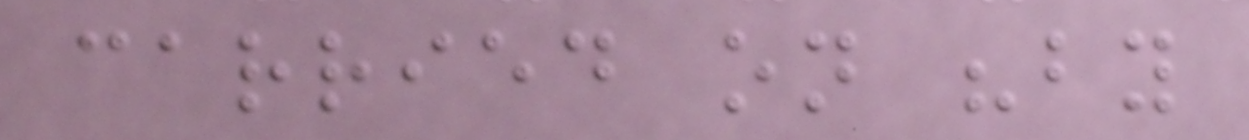carried on "by
